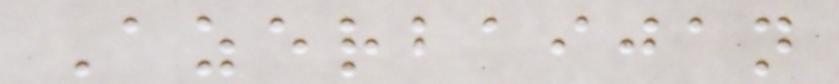Azerbaijan
